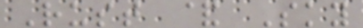Rust & Sky
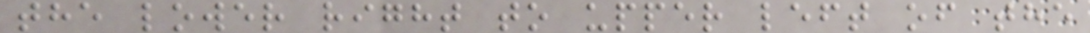the lower right to upper left of the
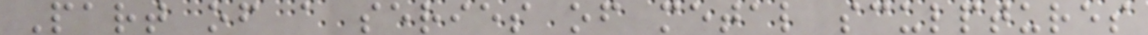Part of a series of metal sculptures
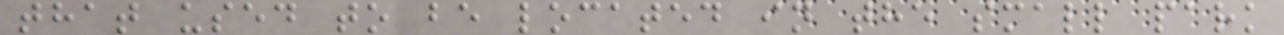that used to be located in the small park
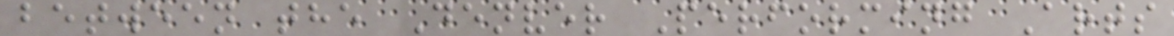between the Denver Performing Arts
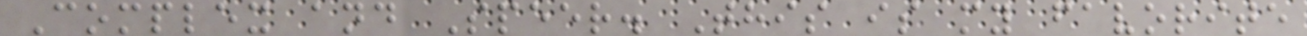Complex and Speer. This is my favorite
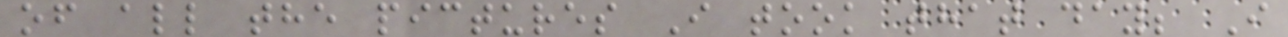of all the pictures I took that day; I
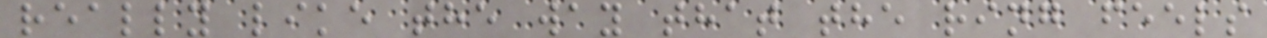really like the way that the ring feels
